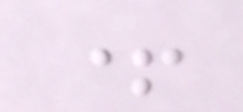+
